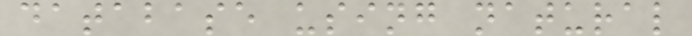database using natural
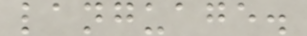language.
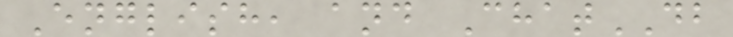English, and ChatDB
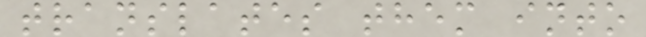translates them into
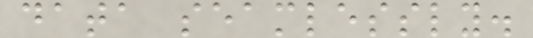data seamlessly.
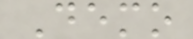Demo
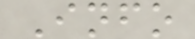Info
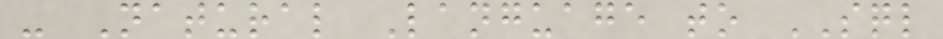- Natural Language to SQL
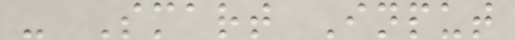- Smart Input
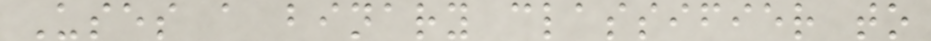Uses a binary classifier to
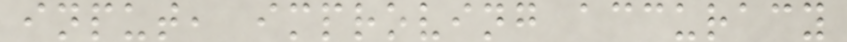input, improving accuracy
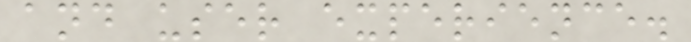and user experience.
